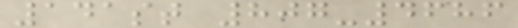141st 807-4686
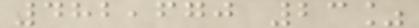482,670 23%
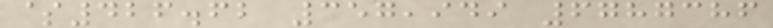$426.62 357,949 6787386
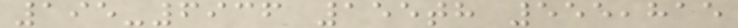195-6936 155th 555,815
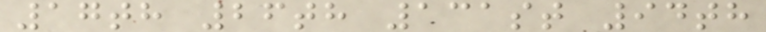17th 26th 131st 94th
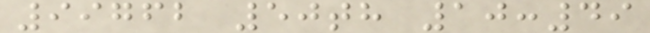99762 50th 10:49
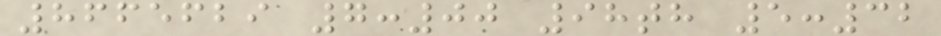8665629 7:00 98th 5:32
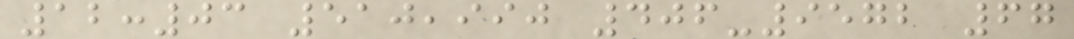12:03 510,990 406-9572 67
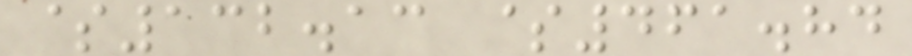$132.13 $461.84
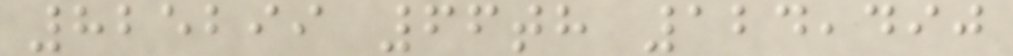825299 66th 124,490
